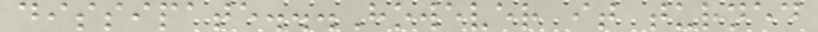dissipate...However it turned
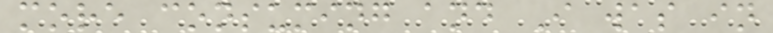more consuming and I was in
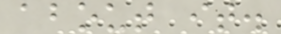about it.
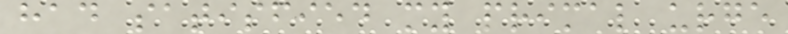had satisfied my primal urge
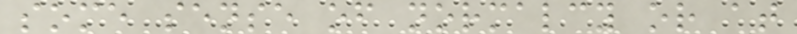some sense of normalcy or at
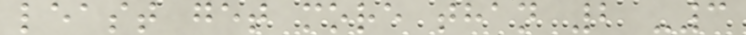least get more than 2 -3
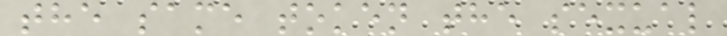the same token the sexual
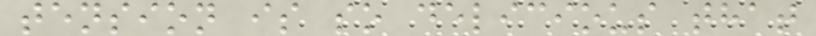tension is so delicious that
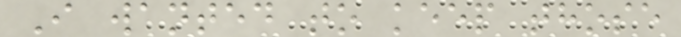I wanted to keep those
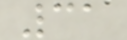31
